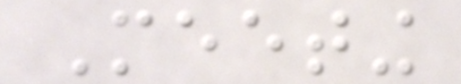Meeting
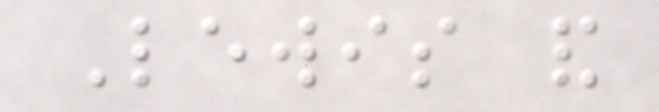Lewis and
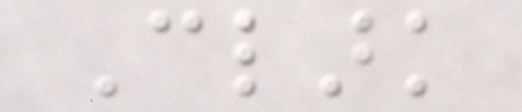Clark
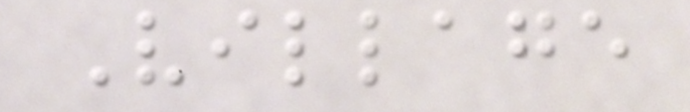Village
